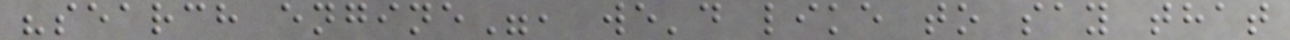"search engine", we'd like to say that
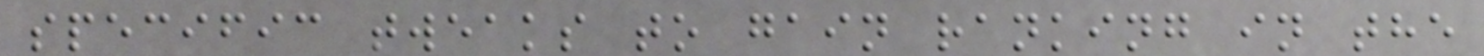specific tweaks to gain ranking in the
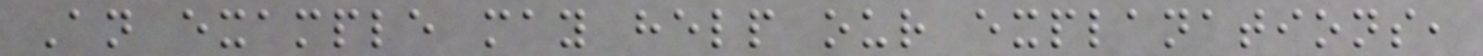An example may help our explanations,
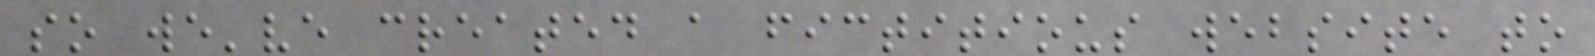so we've created a fictitious website to
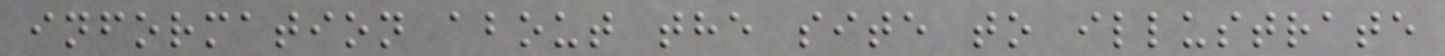information about the site to illustrate
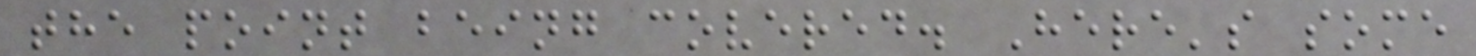the point being covered. Here's some
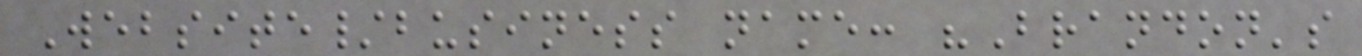Website/business name: "Brandon's
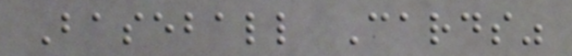Baseball Cards"
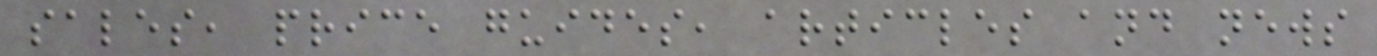sales, price guides, articles and news
